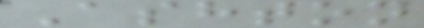Ashton
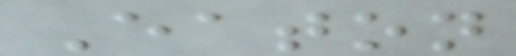Eaton
